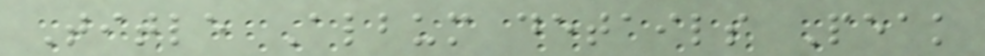Title Album details Peak
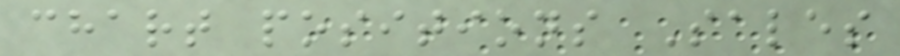chart positions Sales
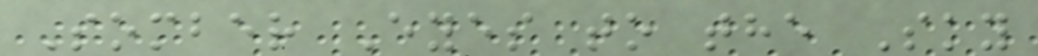Somber Eyes to the Sky
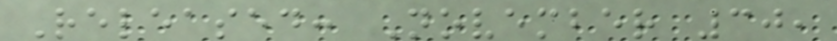Released: November 30,
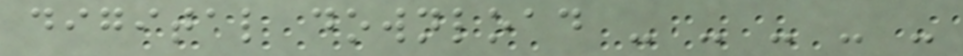digital download - - - - -
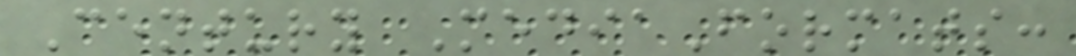Century MediaFormats:
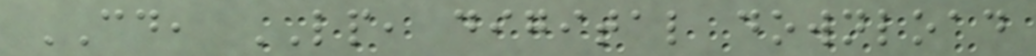CD, LP, digital download
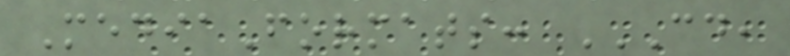MediaFormats: CD,
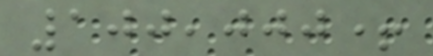100,000+
